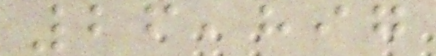26,897
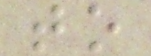to
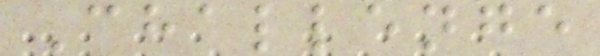Challenge
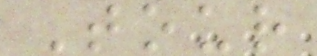Tour
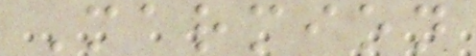Marmion
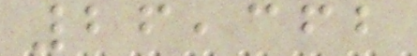26,362
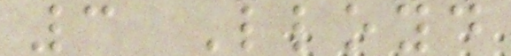3 Lloyd
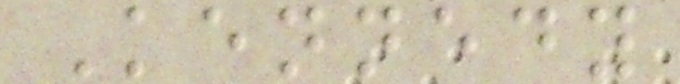Kennedy
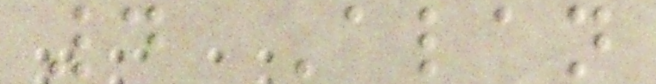4 Alan
